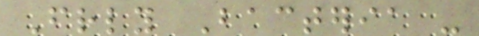Friendly Bacteria -
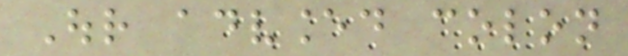Our advanced colon
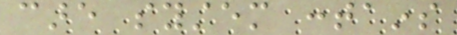care system contains
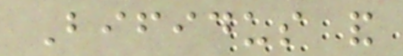Bifidus and
